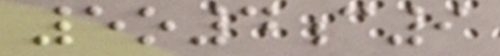5o4c9
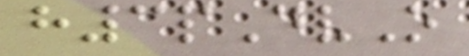h3pDvO
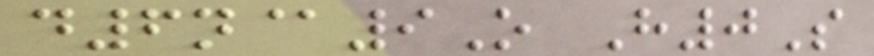d6n@9O H0S
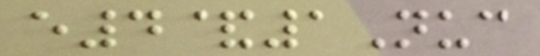e4&1Nuc
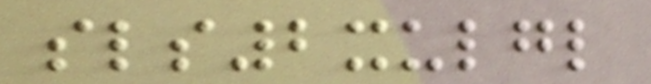sls2xulgl
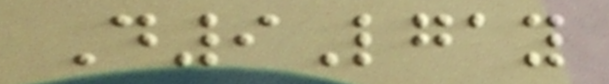D9Lgay
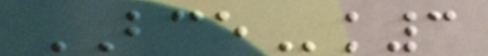BCEk3
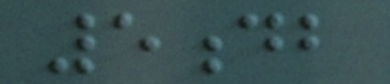5db
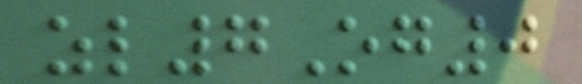zl7Og0
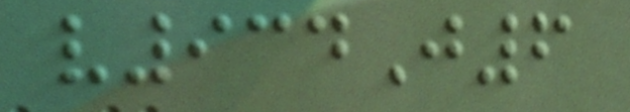v934J6
